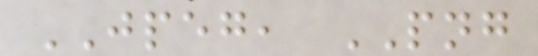JPEG, PNG
